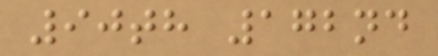90th 172nd
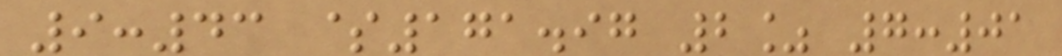9:43 $171.97 2% 7:01
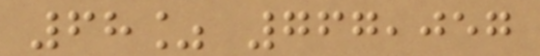68% 767,057
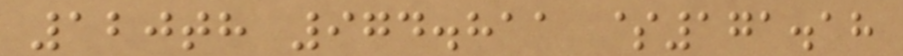120th 974.811 $171.18
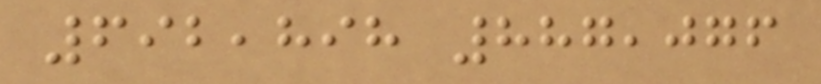692,898 887,076
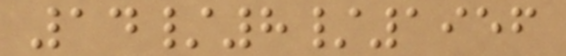14/8/1956
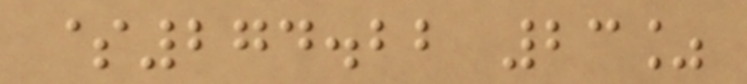$274.22 23%
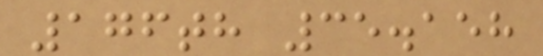176th 35.158
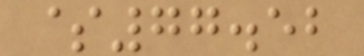$77.52
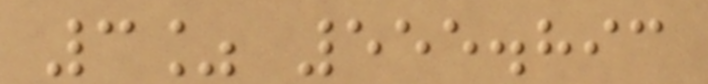3% 555.893
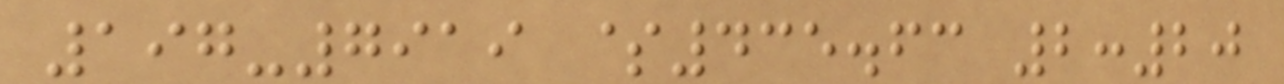197-7919 $435.63 2:20
